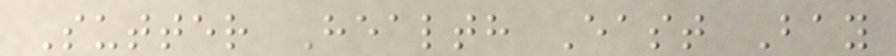Sutter Health East Bay
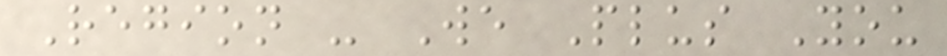Region - We Plus You
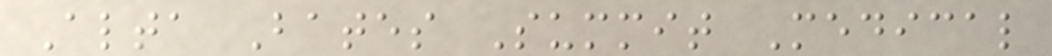Alta Bates Summit Medical
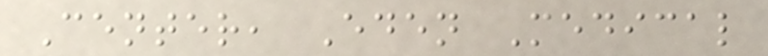Center, Eden Medical
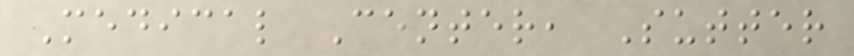Medical Center, Sutter
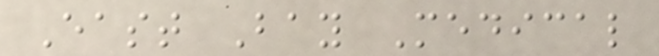East Bay Medical
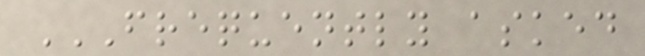FREQUENTLY ASKED
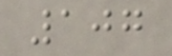107
